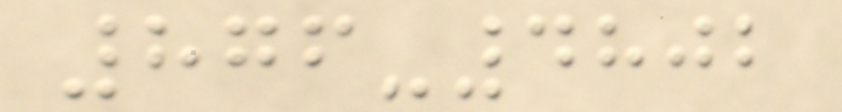876-4802
